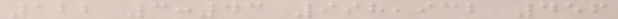122 3:43 998,932 456
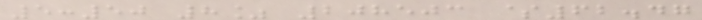5:50 8% 208503 $62.47
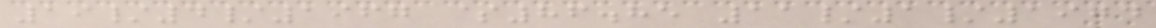19/4/1967 $86.85 11/1/1974
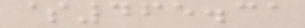$465.31
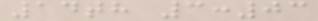14th 3:03
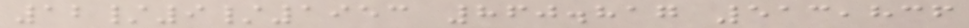12/9/1953 860.817 513,836
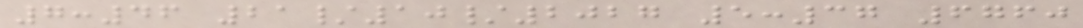7:46 21/10/2027 5:37 6760
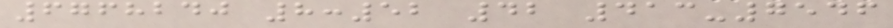6768240 8:52 42 413-7546
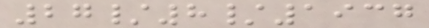27/8/1937
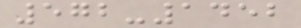572-1452
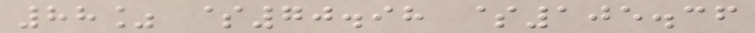88% $70.98 $105.36
